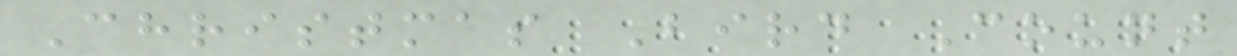Christmas Bird Count
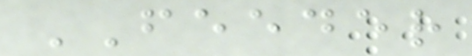FEEDER
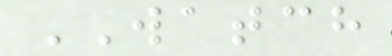WATCH
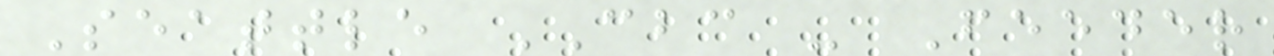Seattle CBC - Feeder
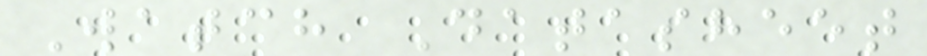Watch Datasheet
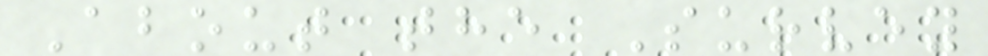About the Survey
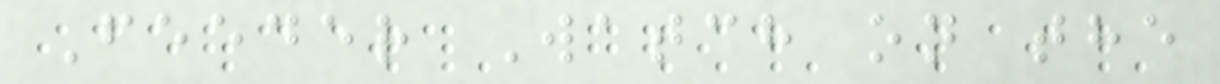Feeder Watch on the
